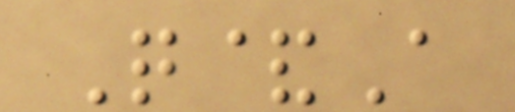Q&A
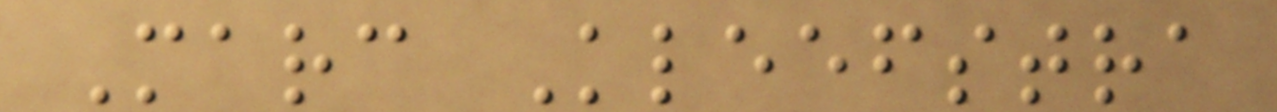Marc Kleefstra
